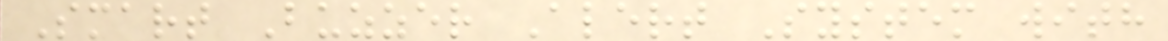Smart Buzzer Alert System with
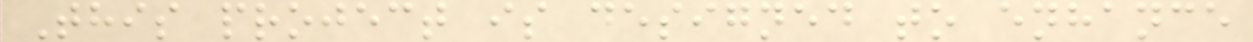This project is designed to enhance
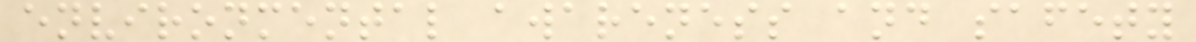environmental awareness and safety
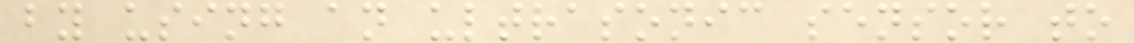by using an ultrasonic sensor to
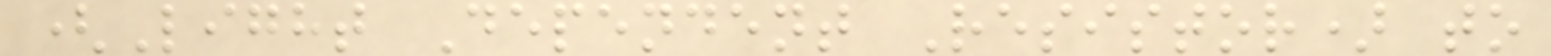(Light Dependent Resistor) to
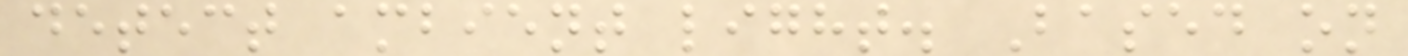detect ambient light. Based on
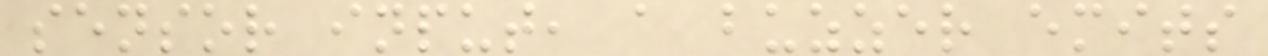sensor input, a buzzer emits
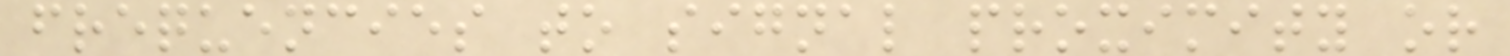frequencies to signal proximity or
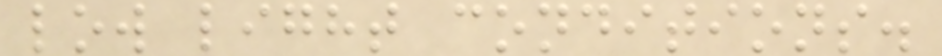low light conditions.
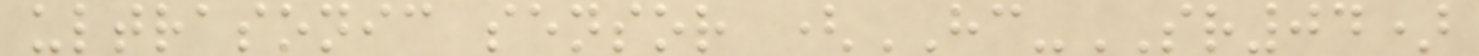ultrasonic sensor (HC-SR04)
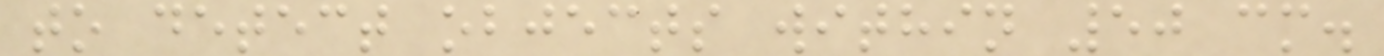to detect objects within 50 cm.
